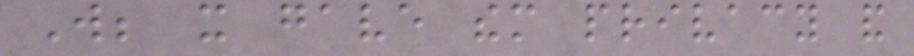Will; it gave them privacy and
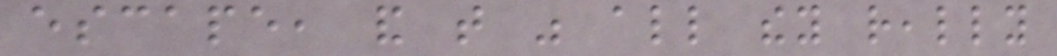escape, and that was all they really
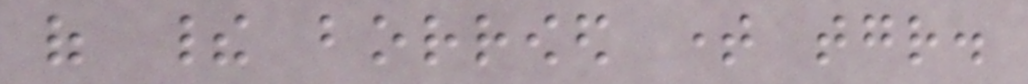of their borrowed time together.
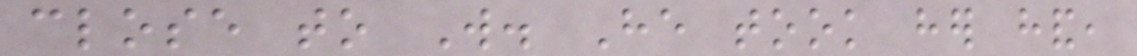close to Will. He took her hand,
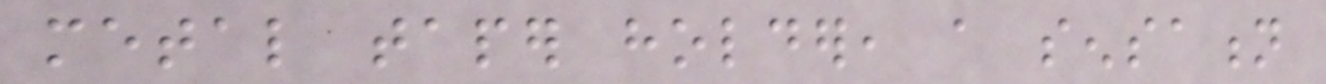metal taper holder, a sensation
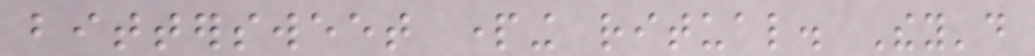bittersweet parting ritual. They'd
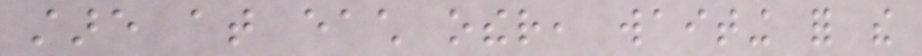stare at each other, waiting for the
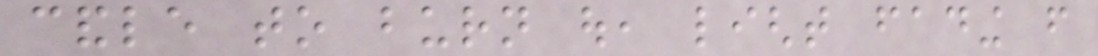candle to burn out, light fading from
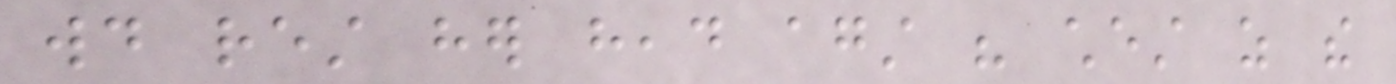would rest her head against his chest as the
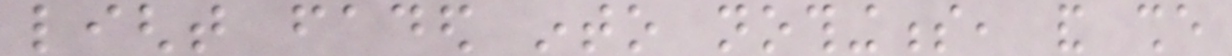light faded into nothingness, and she
